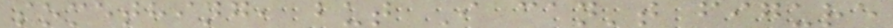something, but I can't figure
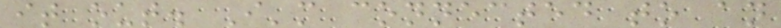it out. I'm connected to an
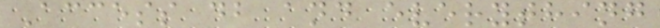Access db and everything
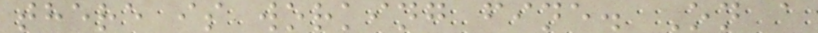there is working fine. On a
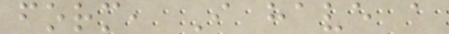form, I have a
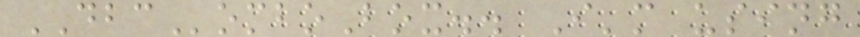DBComboBox.. I'm using
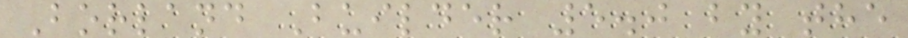Borland Builder 5.0 by the
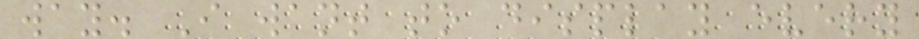way. I want to display every
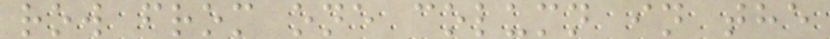row from one column in the
